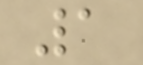1
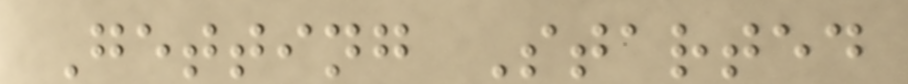Getting Started
